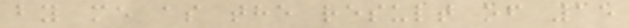by me as the result of 15
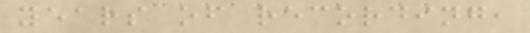years of recording,
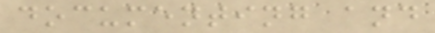documenting and
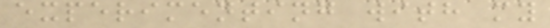experimenting with my
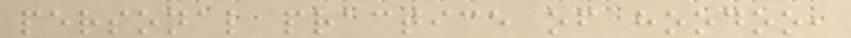personal practice of hoodoo,
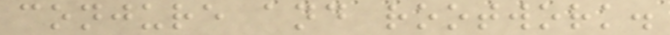conjure and rootwork.
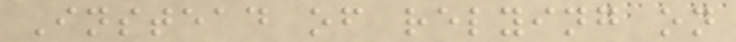Instead of relying on
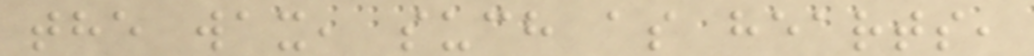the wax, such as hearts,
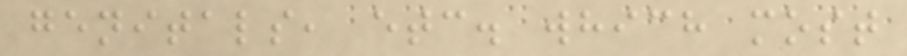genitals, etc. which most
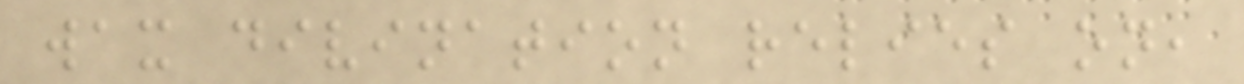wax divination relies on,
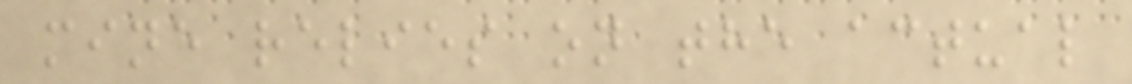mine relies on the actual
